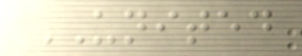UNITED
